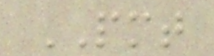PMT
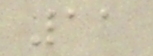11
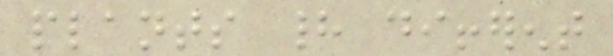plants had different
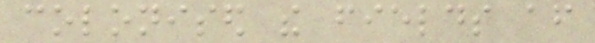colonised the fields after
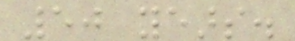50 years.
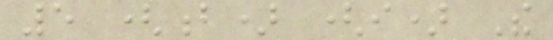5 (b) (i) The
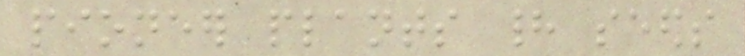pioneer plants had seeds
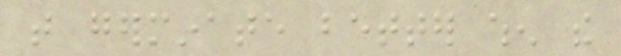that germinate better when the
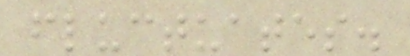fluctuates.
